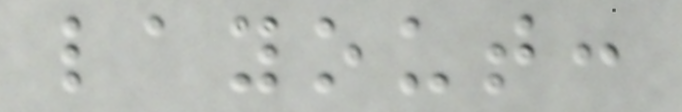layout:
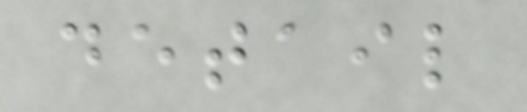detail
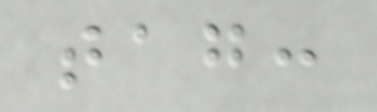tag:
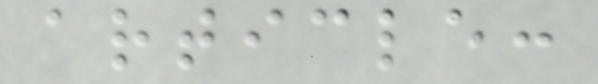article:
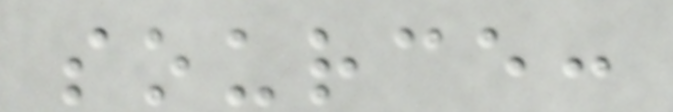source:
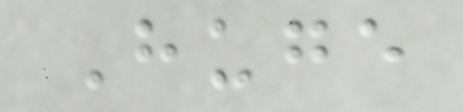Huge
